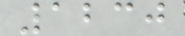1230
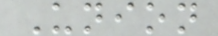Union
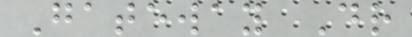Gateway Dr
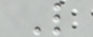L
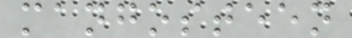mangosteen
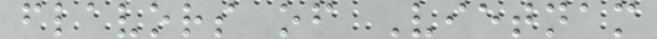flavors of Vietnam
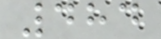484
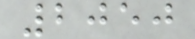2050
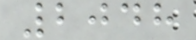2048
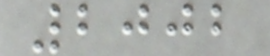2002
